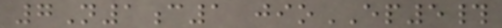7N1c1 jioEP5#
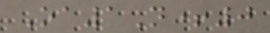Oa1N+0
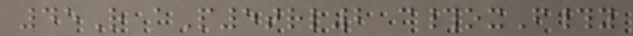45R aP5trl2 c#oxF#y
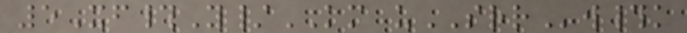5Xf#Y/KM uSRRw#k
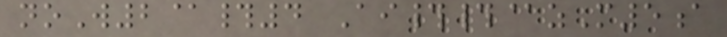noW2@#4 Ai##@zM5a
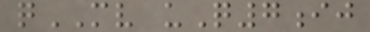qMV uQ7ij
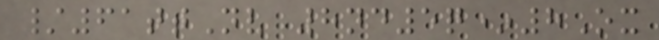/61ttNv 8nd5q*8Ox
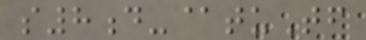s8d-@tuTf
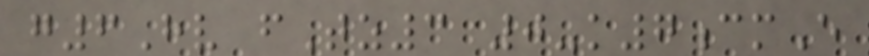g6Hv fTz3 0-k7cmE
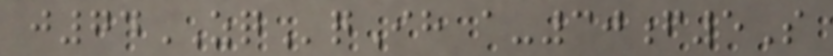j74ZQqIh a-30f5S
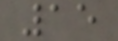15
